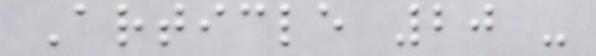Article 20 -
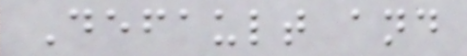Default and
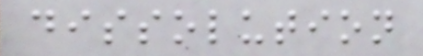dissolution
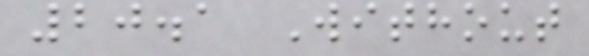20.1 Without
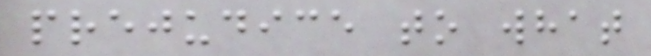prejudice to what
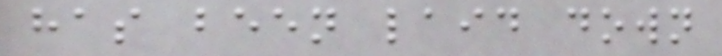has been laid down
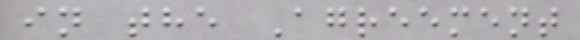in the Agreement
